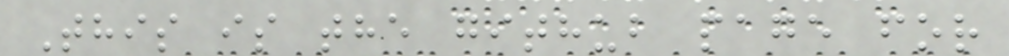This is the github page for
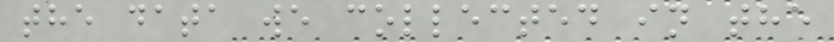the data we collected in the
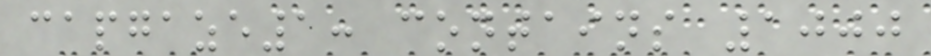capgaze1: contains 1000
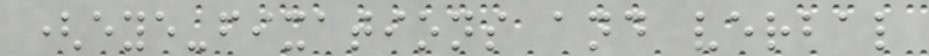(eye-fixations and verbal
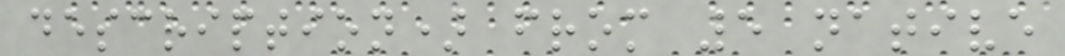description) from 5 native
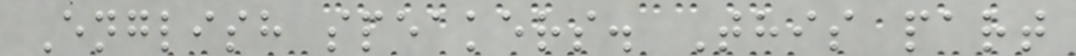English speakers. This part
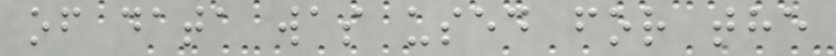of data was used for the
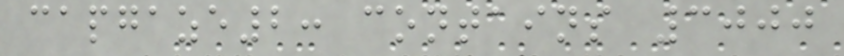capgaze2: contains 3000
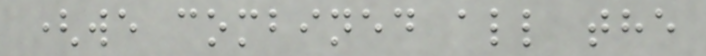(we combined all the
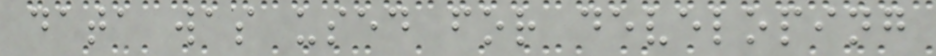data was used for developing
